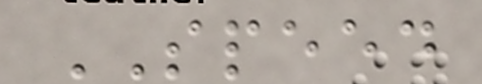SPEED
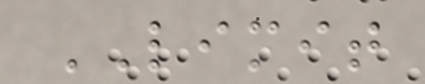LIMIT
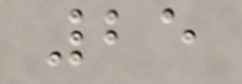25
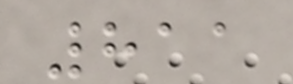811
